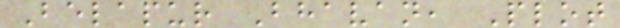Belapur Bhavan, Plot
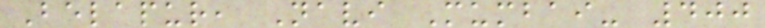Belapur, Navi Mumbai- 400
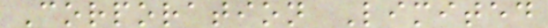Corporation Limited
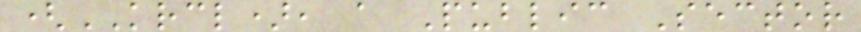(KRCL), a Public Sector
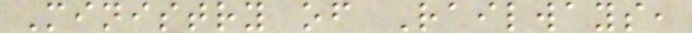Ministry of Railways,
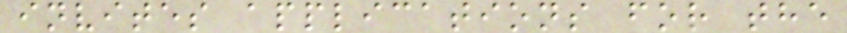invites applications for the
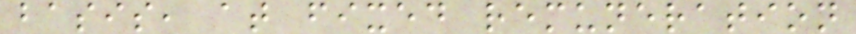basis, at fixed remuneration
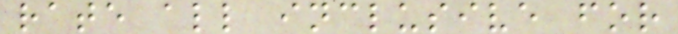rate all inclusive for
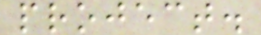project.
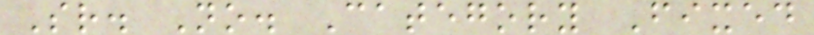Sr. No. Category Fixed
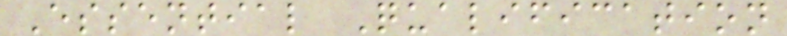Essential Qualification
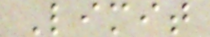Limit
